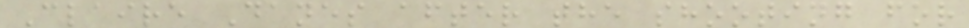Claire Danes after the shooting for
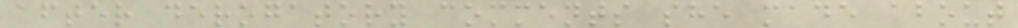after derogatory comments she made about
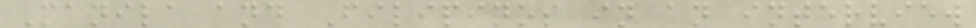Manila and Filipinos in an interview
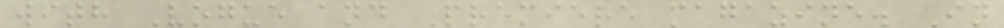with Vogue and Premiere magazine. In
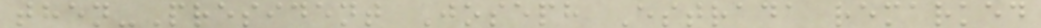then-President Joseph Estrada remarked
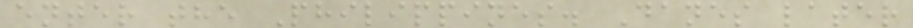enter the Philippines. Danes later
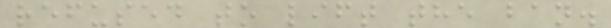refused to lift the ban.
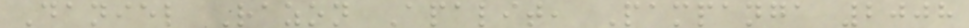Daniel Razon Apalit, Pampanga 2008
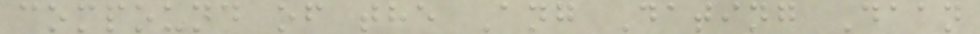compound of the Ang Dating Daan
